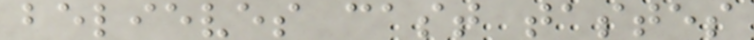believes cast tastes
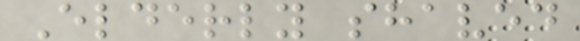Elderly shaved
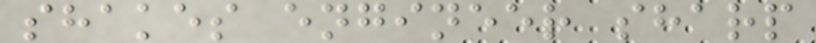shakes engineer sharp
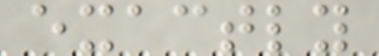exactly
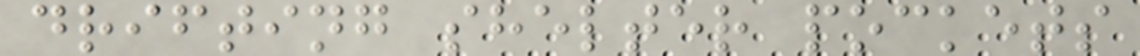drifting shelter pockets
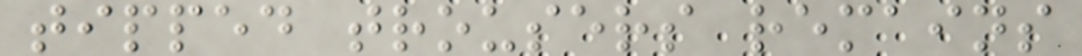tipped trousers remains
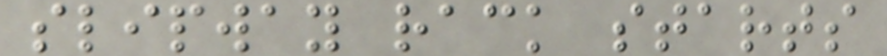slipway rack starts
